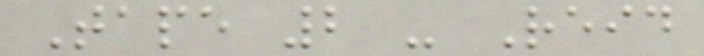Tape 2 - Reid
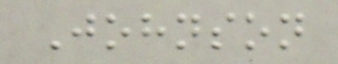Johnson
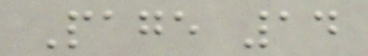Page 14
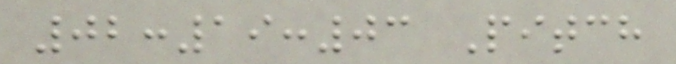02:19:03 Pitch
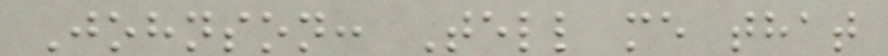Johnson: Tell me that
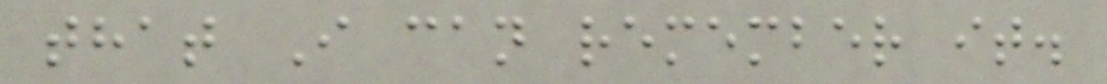that I can remember it.
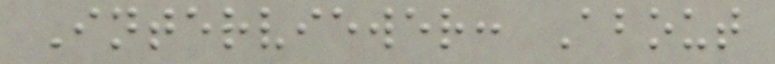Interviewer: About
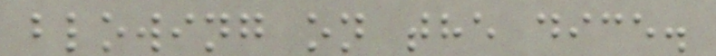blowing on the dice.
